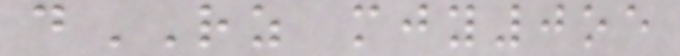dRZ mjy0oe
